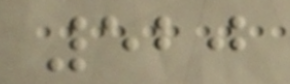520
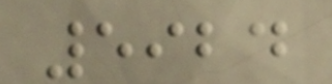5924
